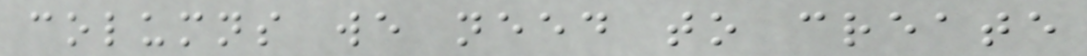columns we need to create
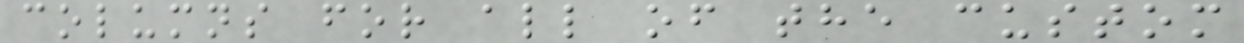columns for all of the custom
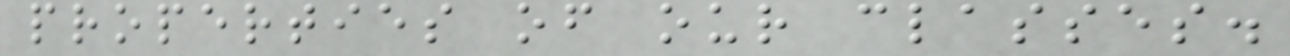properties of our classes.
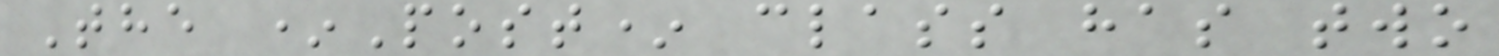The *Post* class has two
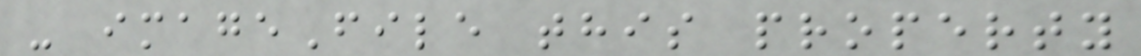- imageFile this property
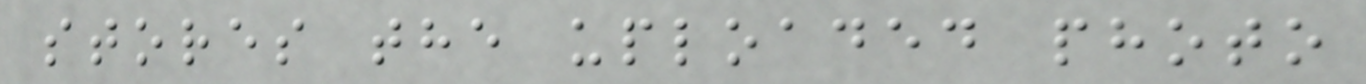stores the uploaded photo
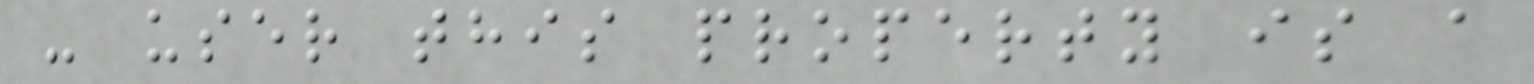- user this property is a
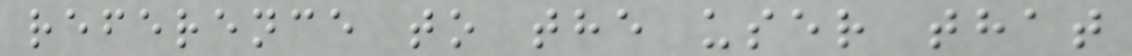reference to the user that
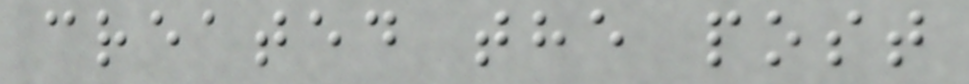created the post
